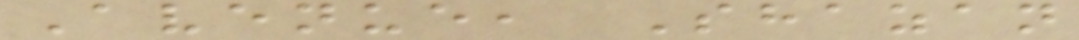Avenue, Shazan
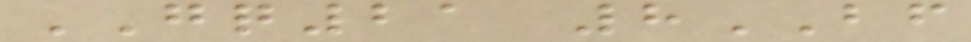GQ21 8BF
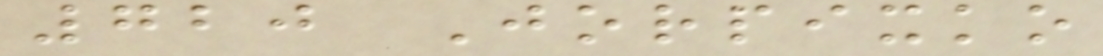720 Jorpixko
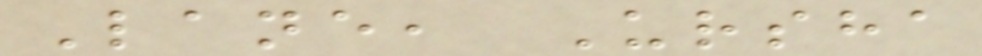Lane, Ursha
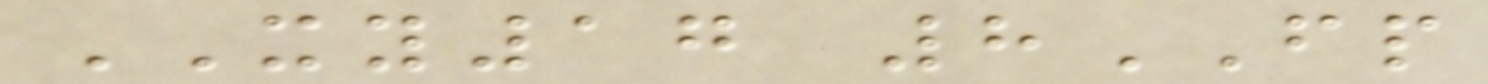XY17 8FP
